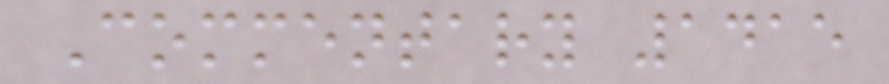Commentary 1415
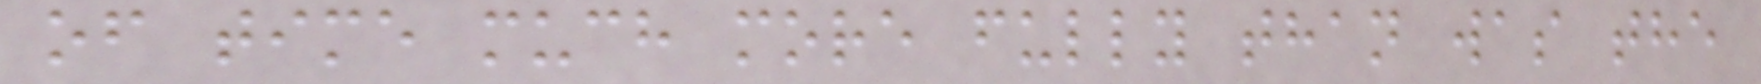of time much more fully than was the
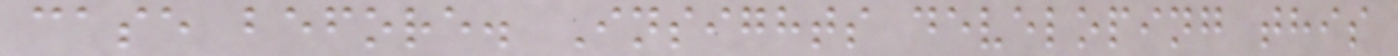case before. Insights developing this
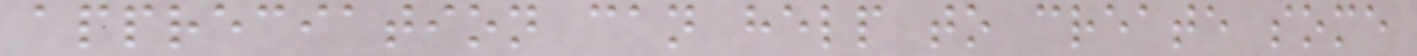appreciation can help to create some
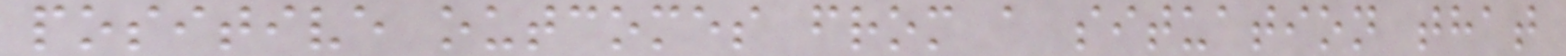positive outcomes from a situation that
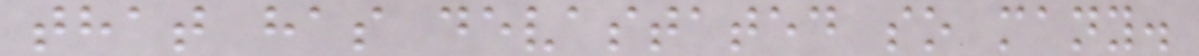that has devastated so many.
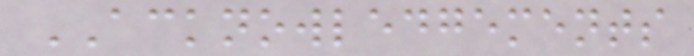ACKNOWLEDGEMENTS
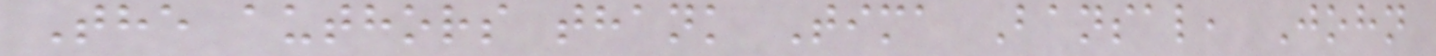The authors thank Tima Bansal, John
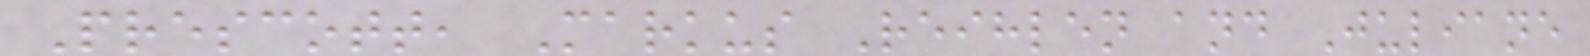Prescott, Markus Reihlen and Juliane
